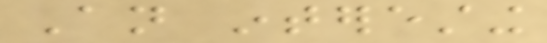An interesting
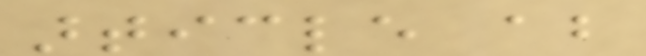article about
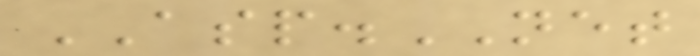ASP.NET
